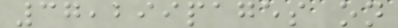37,299pages on
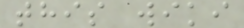this wiki
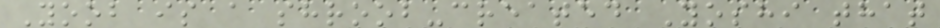Yoob is a shroob-created Yoshi that
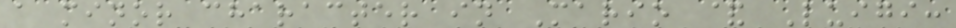a minor character in Mario & Luigi:
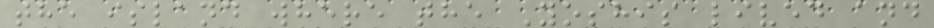the island where the Yoshis lived and
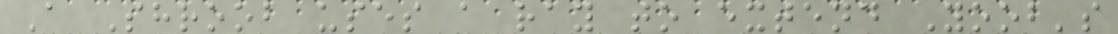A Shroob uses a ray to extend Yoob's
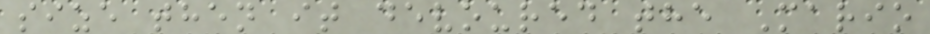size then it devoured the Mario
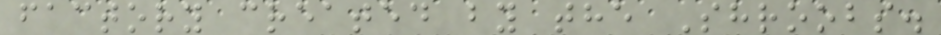factory created by the Shroobs.
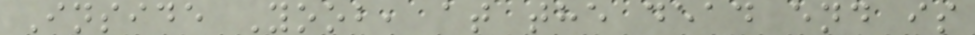Inside Yoob, at the dead end is
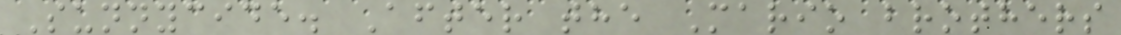Sunnycide. After the Mario brothers
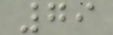79
